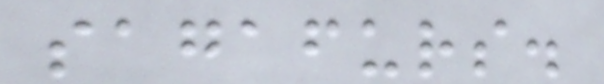sagafurs.
